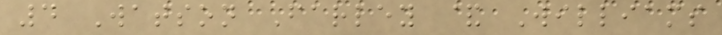4 Watson Farley & Williams
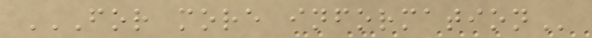FOR MORE INFORMATION
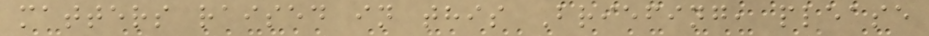matters raised in this Briefing, please
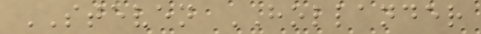STEVEN HOLLANDER
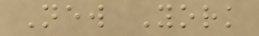New York
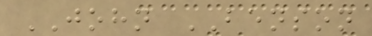JOHN BENSON
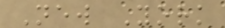New York
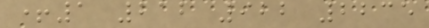+1 212 922 2235
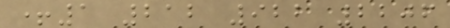+1 212 922 2206
